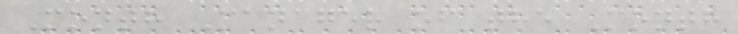Month Manager of the Month
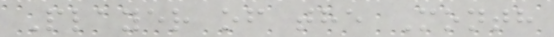Player of the Month
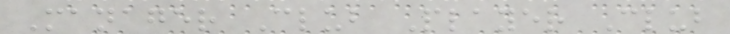Manager Club Player Club
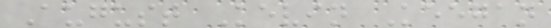August Kevin Keegan
